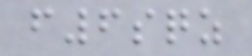f6sqz
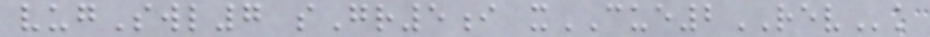vugSwl7 sGr5i xCUE2REVk
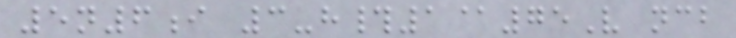5n6i 3-h#1@75V ncb
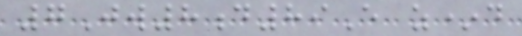7Jw8d89E z*d
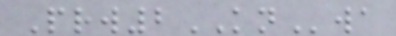Prw2KNwa
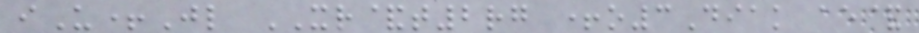iU+Jl XR&t2rg +o3Diak ae&
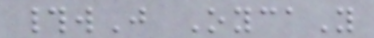#wJ OycaY
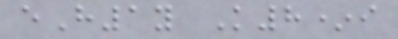eH1y K8*i
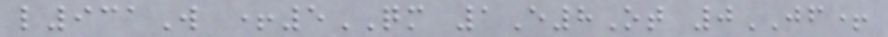l931W +5QM 1E8Ot 0JF+
